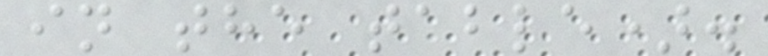in the table).
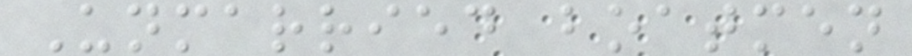Unmarried boatmen
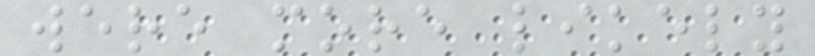were more likely
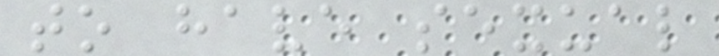to have sexual
